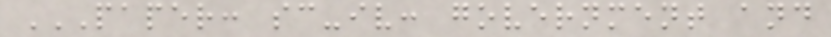PAPER: SC-IV: GOVERNMENT AND
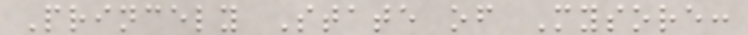Princely State of Mysore:
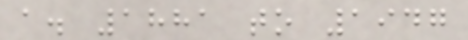a. 1881 to 1947
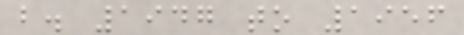b. 1947 to 1956
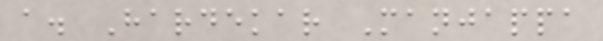a. Hardekar Manjappa
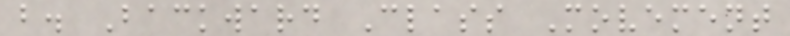b. Backward Class Movement
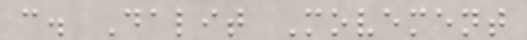c. Dalit Movement
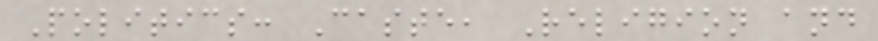Politics: Caste, Religion and
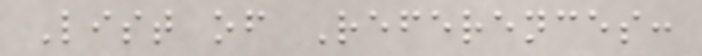List of References:
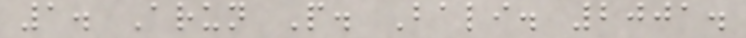1. Arun P. Bali. 2001.
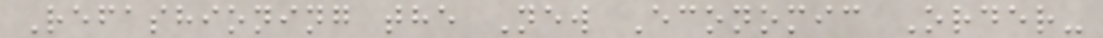Refashioning the New Economic Order-
